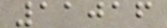11016
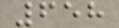658
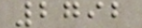2792
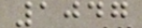1047
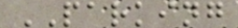PARKING
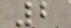2
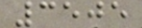3505
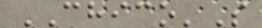CHICO'S
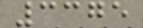3375
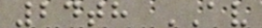24th AV
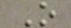O
